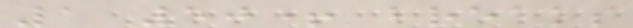1 50+ breaks
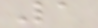1
